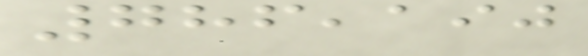786,190
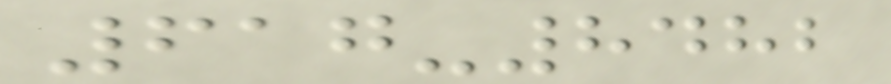617-8482
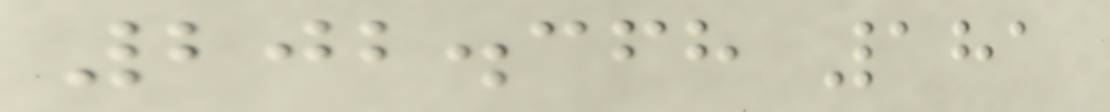202.368 181
